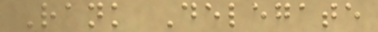Rank Delegate
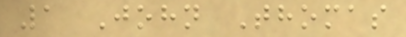1 John Thomas
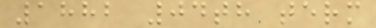1882 04th term
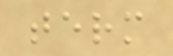term
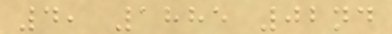4, 1885 02nd
